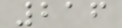216
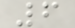6
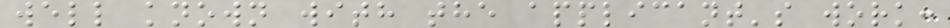well known with the applicant's work:
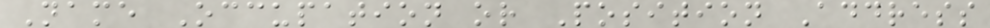Name Occupation or Position Address
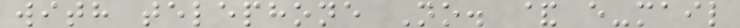with telephone No. & e-mail
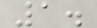1.
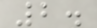2.
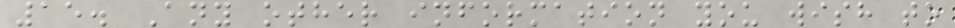15. Any other information you wish to
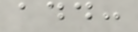add:
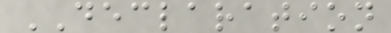DECLARATION
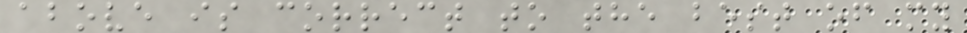above is correct to the best of my
